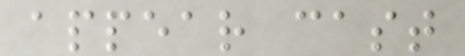appear cast
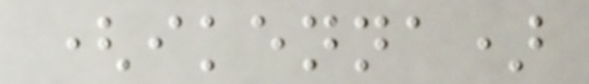(ikenna)
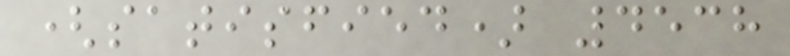(satisfied) 4538
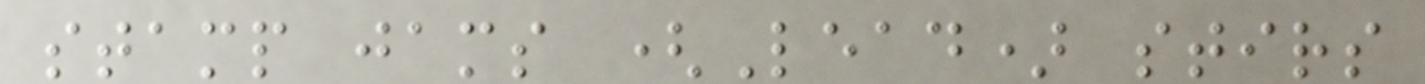stamp jams (Lead) stirs
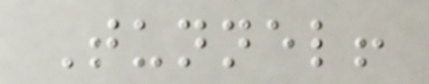Tunnel!
